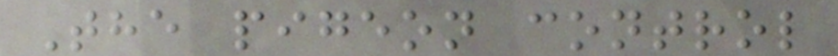The pigeon control
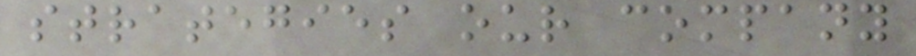strategies our company
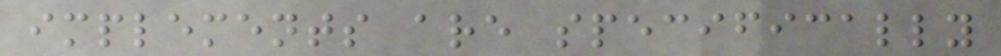implements are specifically
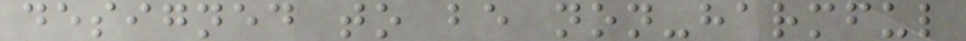designed to be non-harmful
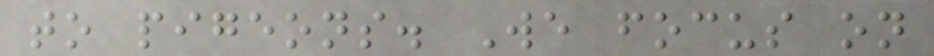to pigeons. We focus on
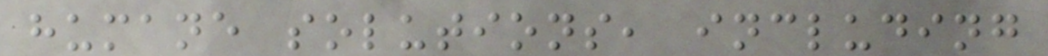humane solutions, including
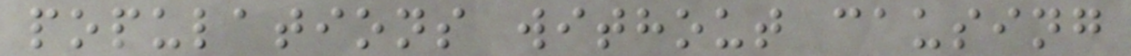populations without causing
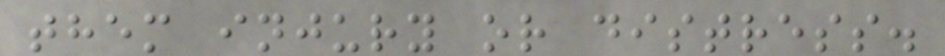them injury or distress.
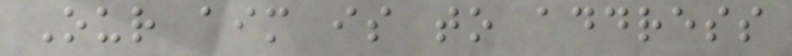Our aim is to address
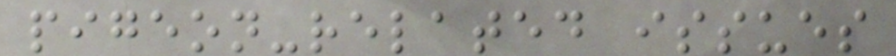pigeon-related issues
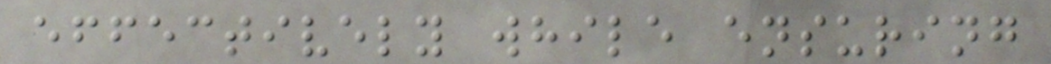effectively while ensuring
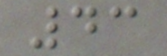43
